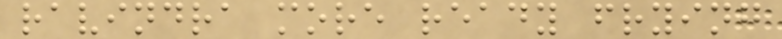ravindra more ready frying
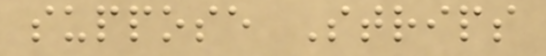suppose Strips
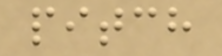pitch
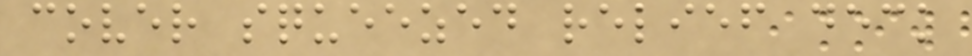cover squeezed relief deck
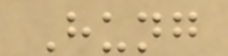Hung
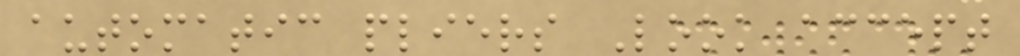automatic pliers Look accept
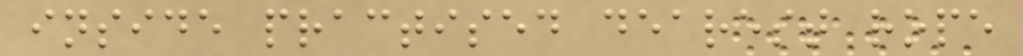inside practised dearest rope
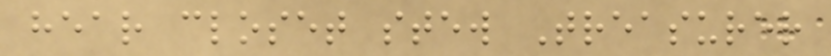hear closet stew Treasurer
